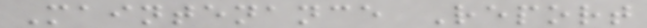Maintenance Report
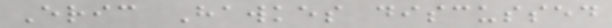Eric Hawkes discussed
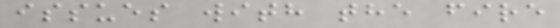issues with the fire
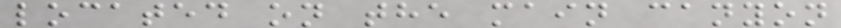located on the main canyon
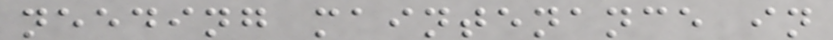needing maintenance in
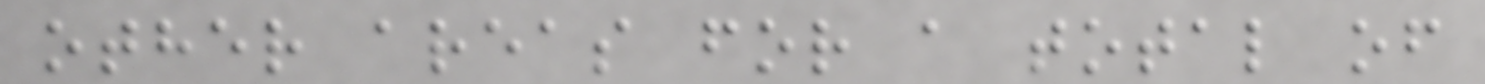other areas for a total of
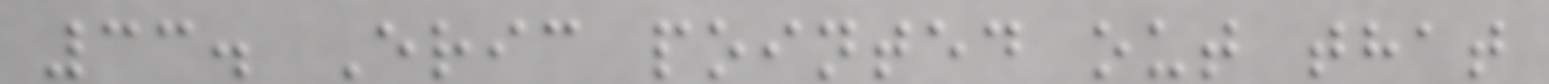33. Eric pointed out that
